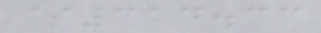$314.33
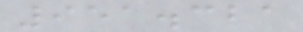951.321
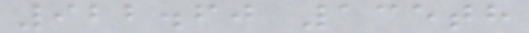922.60 135th
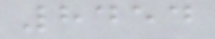8454
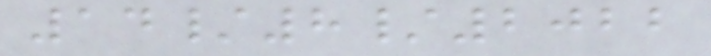14/8/2022
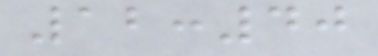12:40
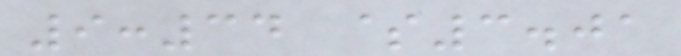9:34 $3.01
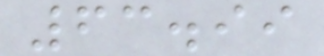63.99
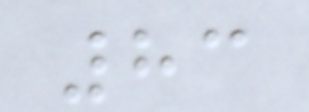83
